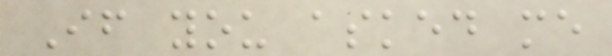If you asked me
